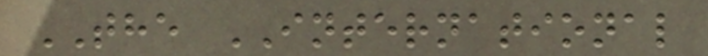THE INTERNATIONAL
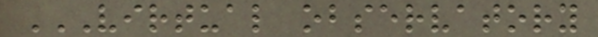VIRTUAL OBSERVATORY
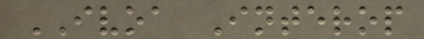IVOA Interop
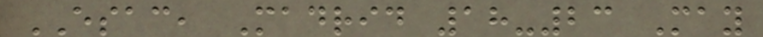ESAC, Madrid 18-23 May
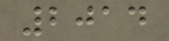2014
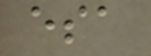esa
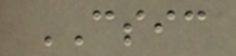CSIC
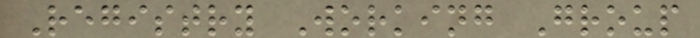Registry Working Group
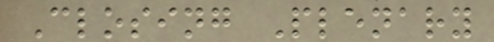Closing Plenary
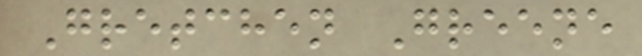Gretchen Greene
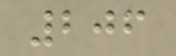206
